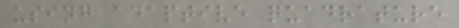using adaptive quadrature
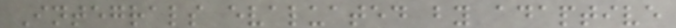Integrals evaluated by adaptive
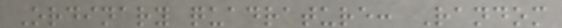Ordinary quadrature: Random
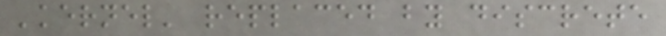'kernel' replaced by discrete
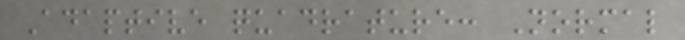Adaptive quadrature: Normal
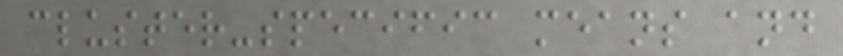cluster-specific means and
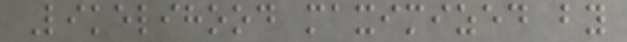Likelihood maximized by
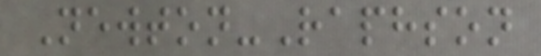Newton-Raphson
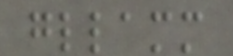gllamm
